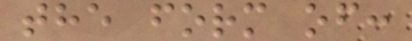the form of:
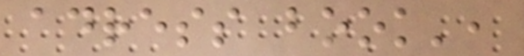adress book',
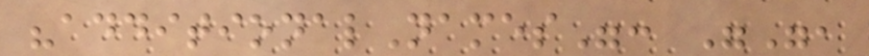"additionalNames": "",
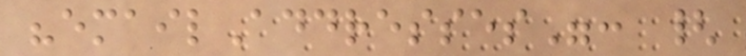"emailAddresses": {
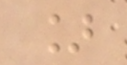]
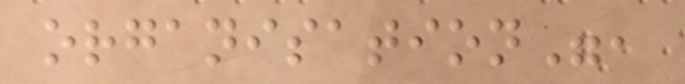organisation",
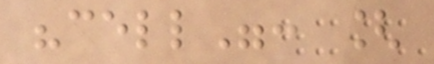"cell": [
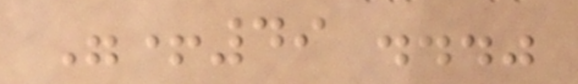"+49 ..."
